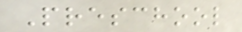Preschool
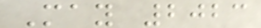May 2023
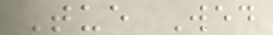Tue Wed
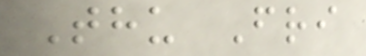Thu Fri
